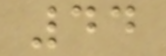44
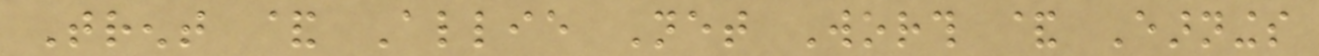Trent & Allie Net Worth & Earnings
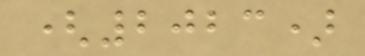(2023)
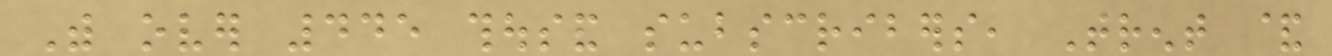With over 445 thousand subscribers, Trent &
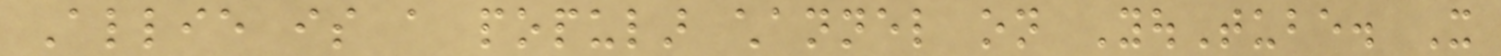Allie is a popular channel on YouTube. It
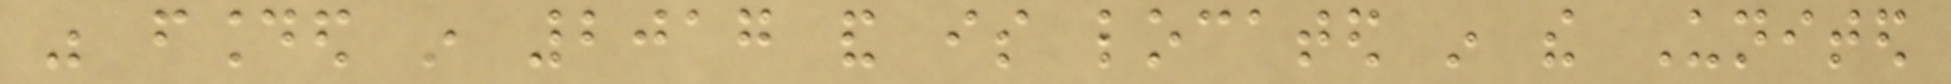was founded in 2017 and is located in the United
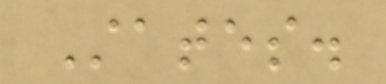States.
